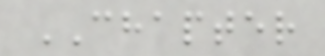CHAPTER
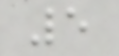5
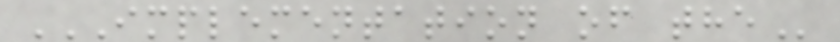IMPLEMENTATION OF THE
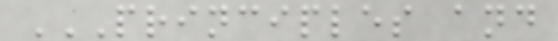PRINCIPLES AND
